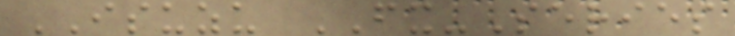ISUZU FX-Series
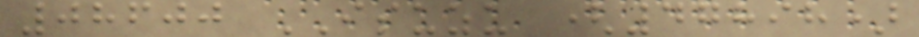08600 ISUZU (47898)
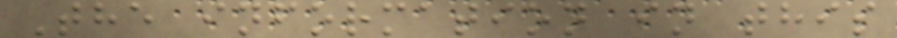The information in this
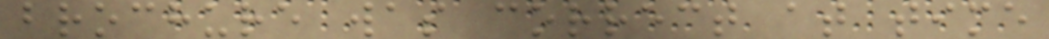brochure was correct at time
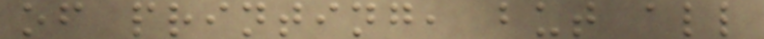of printing, but all
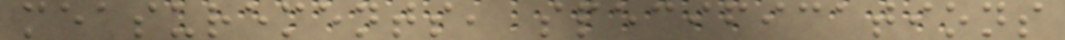measurements, specifications
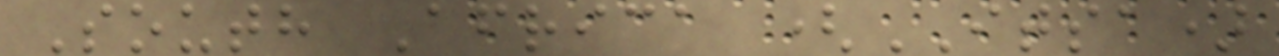South Africa (ITSA)
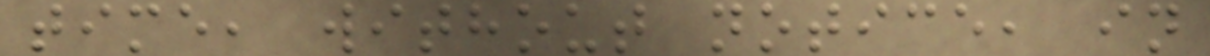time, without notice, in
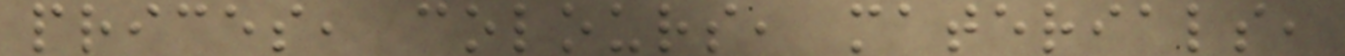prices, colours, materials,
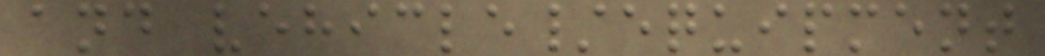and vehicle/equipment
